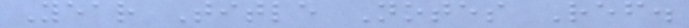Year Title Notes Ref.
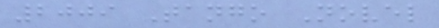2009 Tango Novel
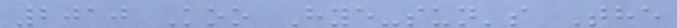2010 Koo Hye-sun's The
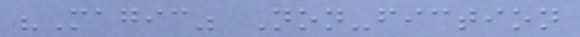"Magic" Non-fiction
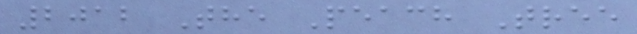2012 The Peach Tree
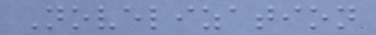Novelization
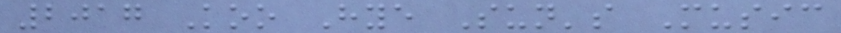2017 Koo Hye Sun's Music
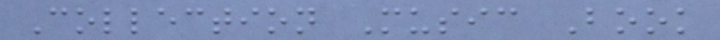Collection Music Book
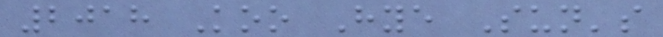2018 Koo Hye Sun's
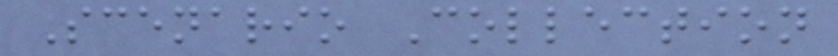Scenario Collection
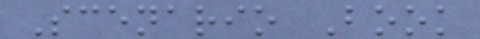Scenario Book
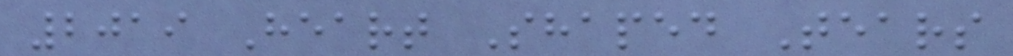2019 Heart Shaped Tears
